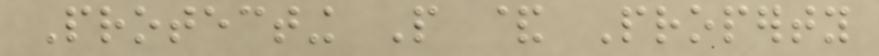Protecting People & Property
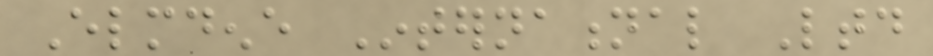Elmdene International Ltd
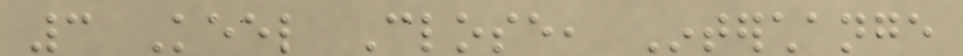3 Keel Close, Interchange
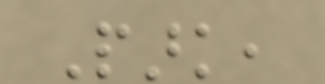Park,
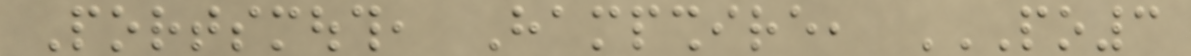Portsmouth, Hampshire, PO3
